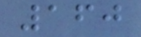160
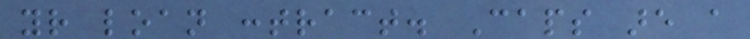your loan contract. Caps are a
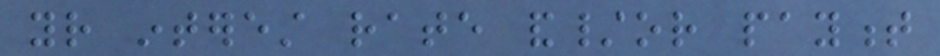your interest rate and/or payment
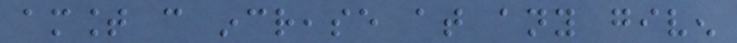amount can increase at any given
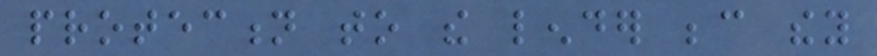protection to the lender because they
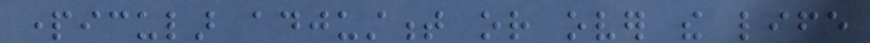particular adjustment or over the life
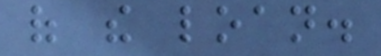of the loan.
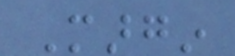Margin
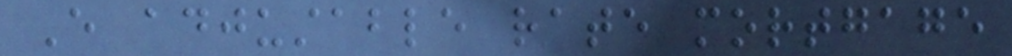Every adjustable rate mortgage
